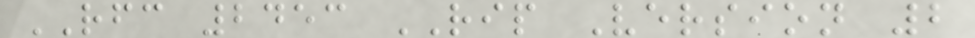RFC 2453 RIP Version 2
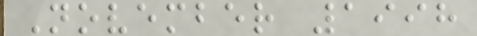November 1998
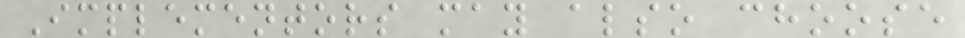Implementors may also choose
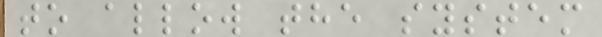to allow the system
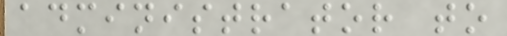administrator to
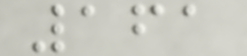161
